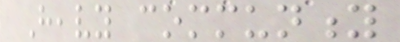Heavy community
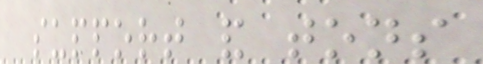support and tons
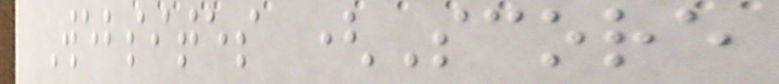Websites (Score
